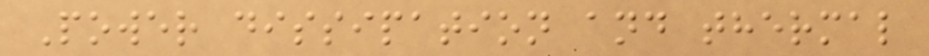Power dissipation and thermal
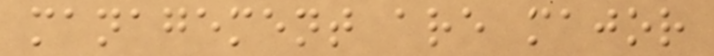management are major
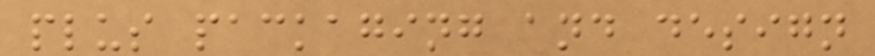plus packaging and design
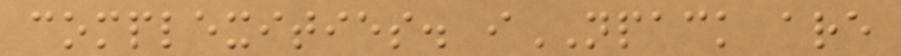complexities. iNPACK are
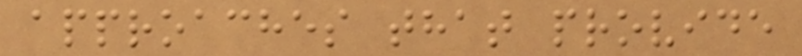approaches that provide
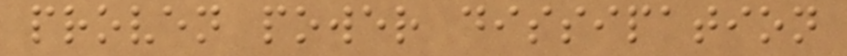proven power dissipation
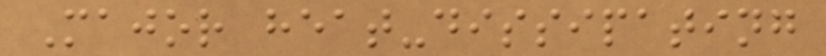Major heat-dissipating
